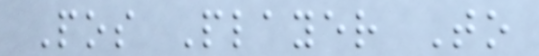Pos Player To
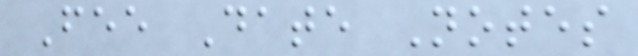Fee Date Notes
